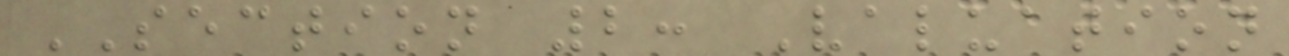SECTION 2: Valuation
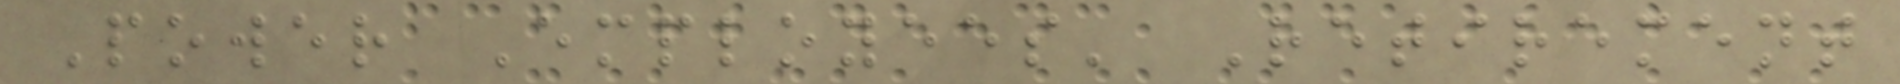Power Employees' Retirement
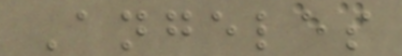Angeles
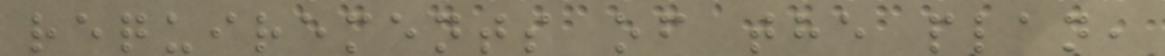requirements of the plan,
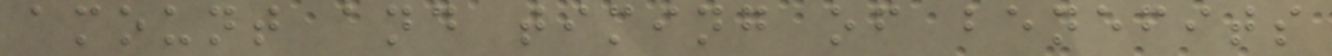amount and timing of benefits
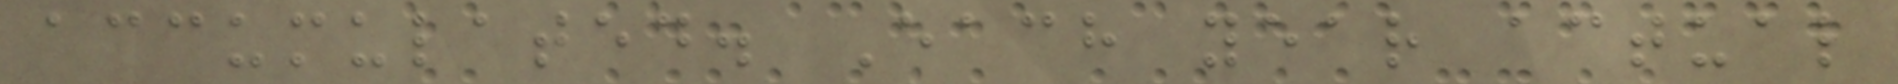accumulated. Each year actual
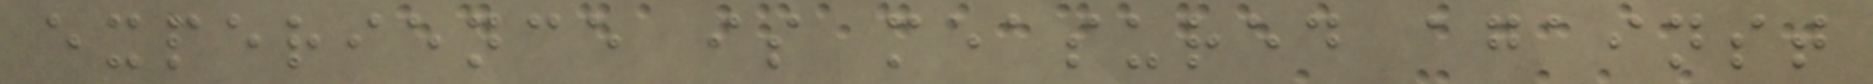experience is measured against
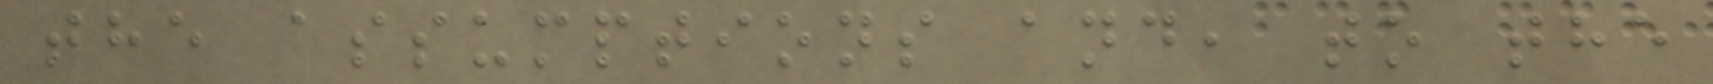the assumptions and, to the
